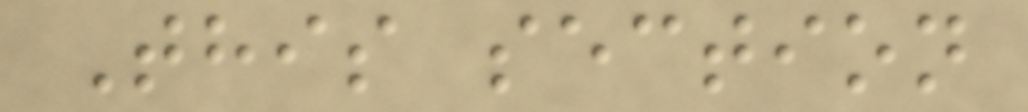This section
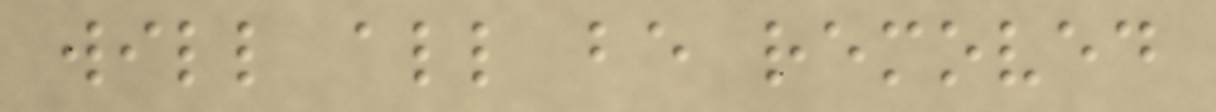will all be removed
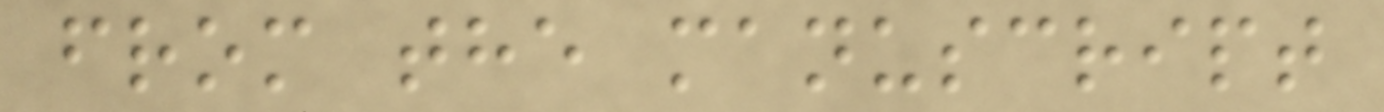from the manuscript
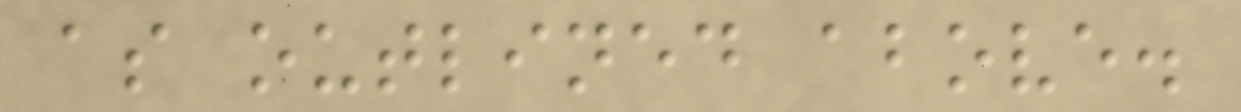as outlined above.
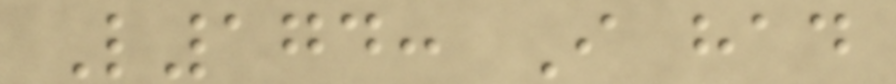L174: I had
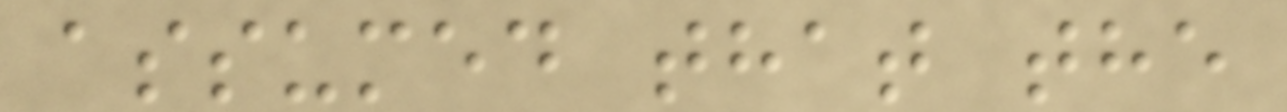assumed that the
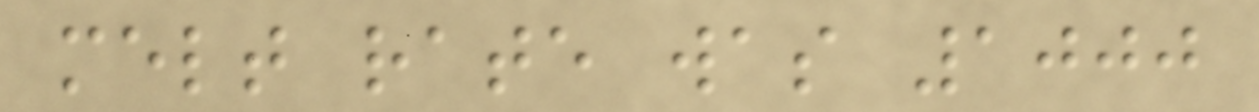melt rate was 1000
